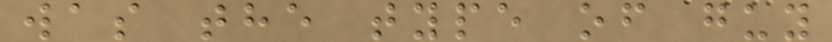was the type of guy
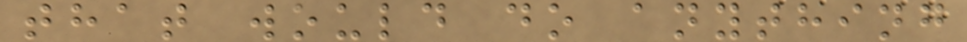that would do anything
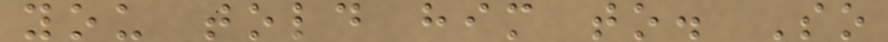you told him to. So
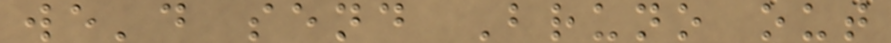we'd send Bruno out
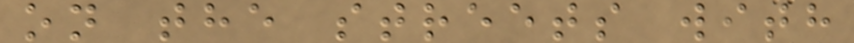on the streets with
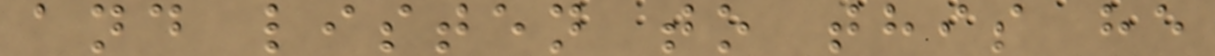and listen to this he
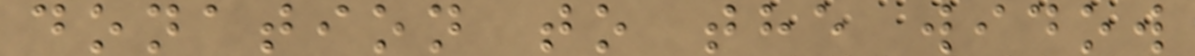donation to the widow
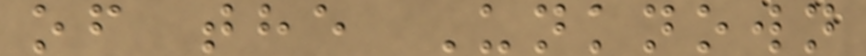of the Unknown
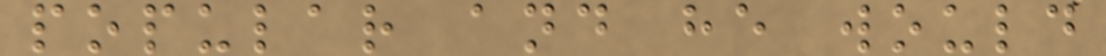popular and he would
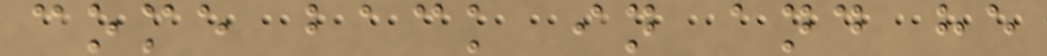come back in and he
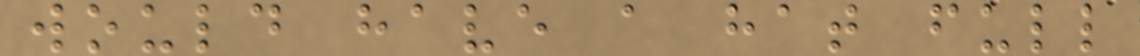would have a hat full
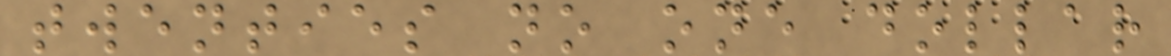twenties no one dollar
